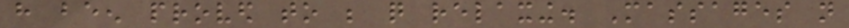have been proved to be quite relaxing. Massages not
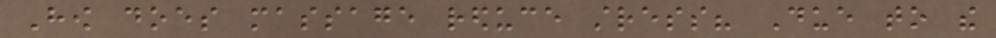How does massage reduce stress? Due to the
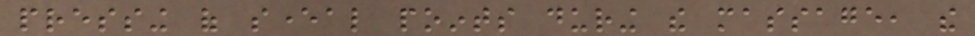pressing of several points during the massage, the
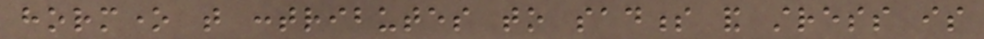hormone that contributes to sadness and stress is
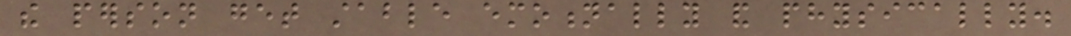the person get stable emotionally and physically.
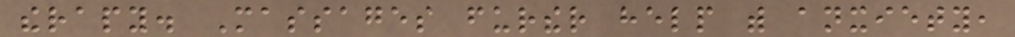therapy. Massages further help with anxiety,
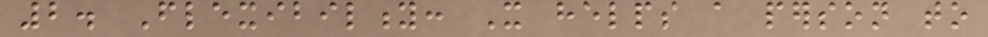2. Flexibility: It helps a person to
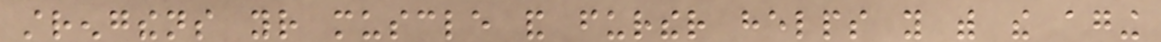strengthens your muscle and further helps you with the aging
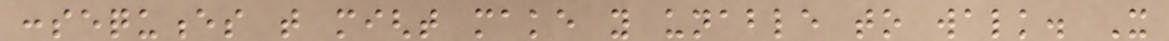consequences that might make you unable to walk. It
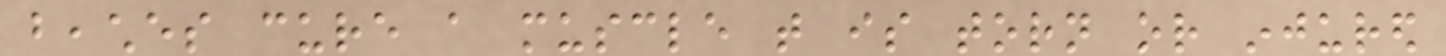beaches cure a muscle that is torn or injured
